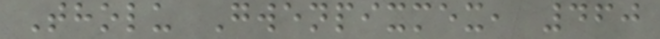Tholu Gwenpixmex, 460
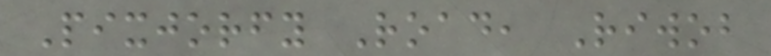Pixjorfy Road, Riwob
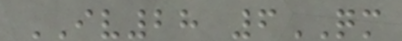IV28 6QM
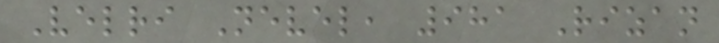Velri Nevel, 981 Rizan
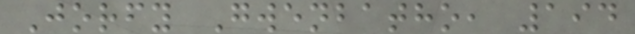Jorfy Gwenbatho, 194
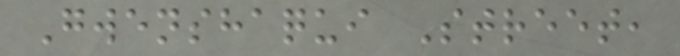Gwenshaqui Street,
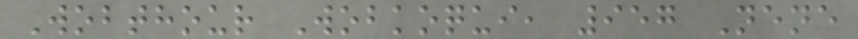Wobthour Wobkoqui, 957 Nene
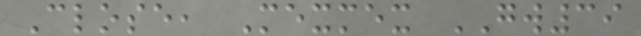Close, Mexmex GW39
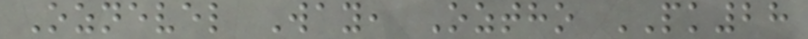Oznevel Way, Oztho PK28
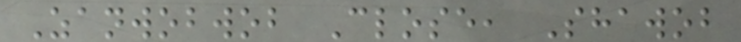Zanwobwob Close, Shawob
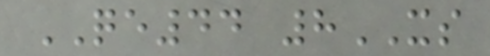QE44 8XS
